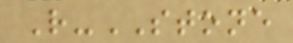R-STONE
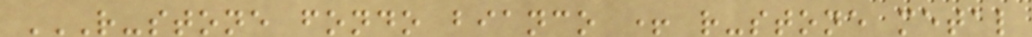R-STONE FONDO BIANCO + R-STONE METAL
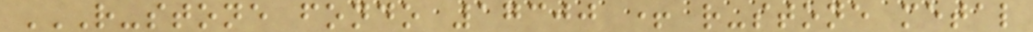R-STONE FONDO 17300 + R-STONE METAL
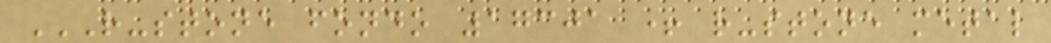R-STONE FONDO 17301 + R-STONE METAL
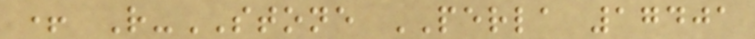+ R-STONE PERLA 17401
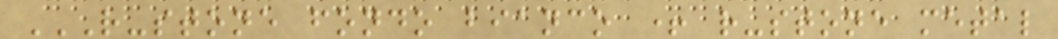R-STONE FONDO BIANCO + R-STONE METAL
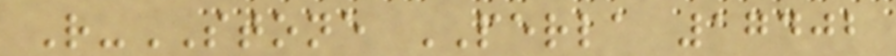R-STONE PERLA 17402
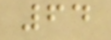64
